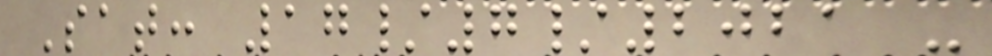Sat: 17/7/2021 -
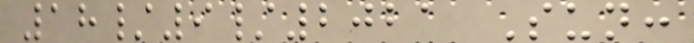18/9/2021 Sun:
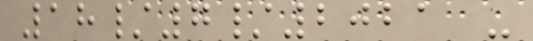18/7/2021 -
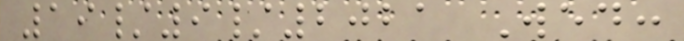19/9/2021 Wed:
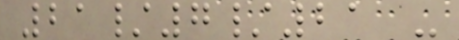21/7/21 -
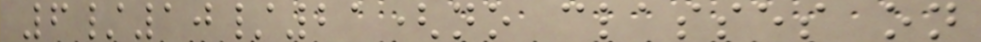6/10/21(no classes on
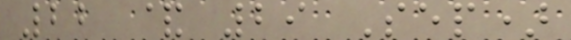22 & 29 Sep)
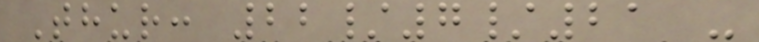Thur: 22/7/21 -
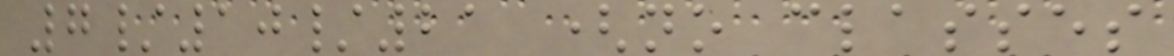7/10/21 (no classes
